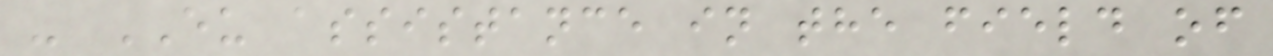- EU assistance in the field of
